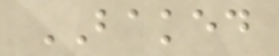BAKED
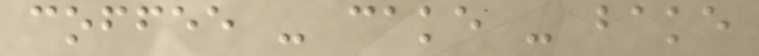coffee - cake - bake
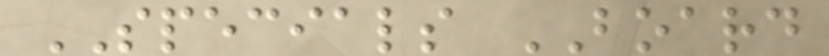SPECIALS BOARD
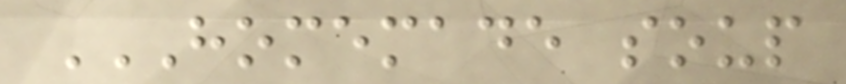HOMEMADE SOUP
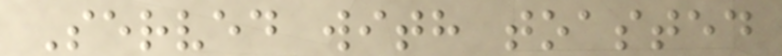Served with toasted
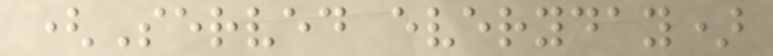(Served everyday)
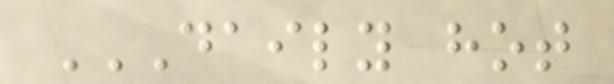DAILY HOT
